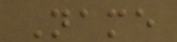Name
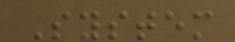System
